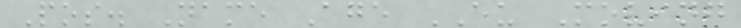Pos. Name Age EU Moving
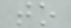to
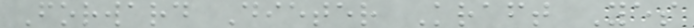Forward Dieter Kraft Yes
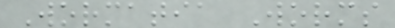Wormatia Worms
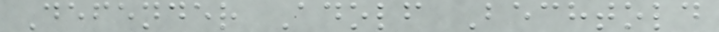Defender Adolf Bechtold
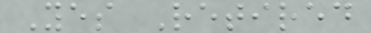Yes Retired
